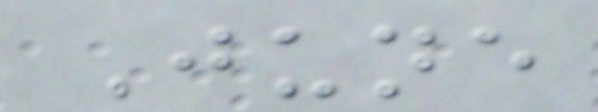June
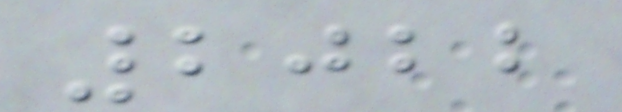2022
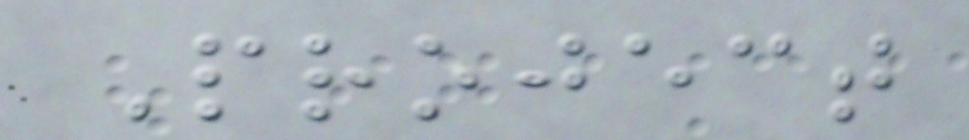Project
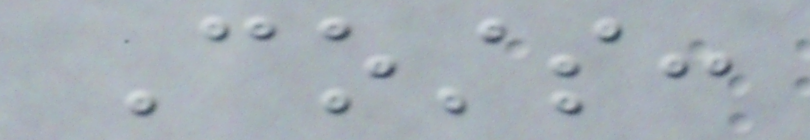Costs:
